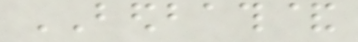BEDBATH&
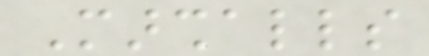Marshalls
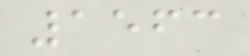1563
